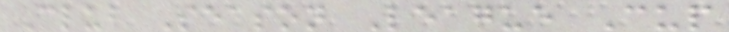Club Season League Cup
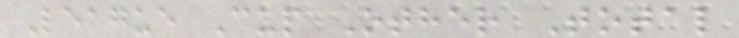League Cup Other Total
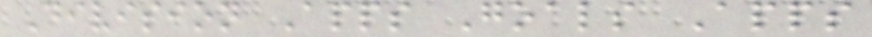Division Apps Goals Apps
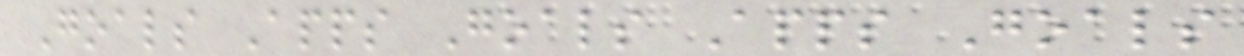Goals Apps Goals Apps Goals
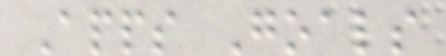Apps Goals
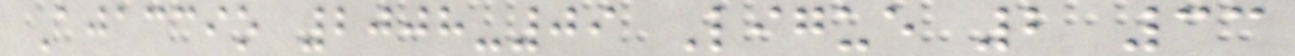Ajaccio 2008-09 Ligue 2 33
